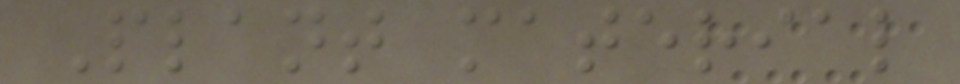Plant material
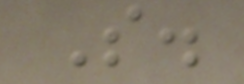S.
